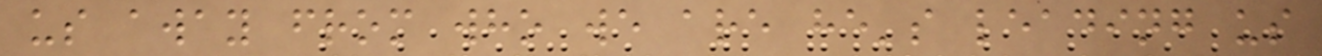us away from who we are he's leading us
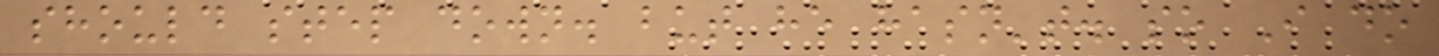should step down. but he hasn't. so I do
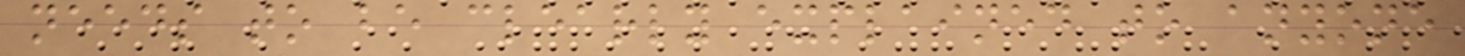needs to be clearly explained to anyone
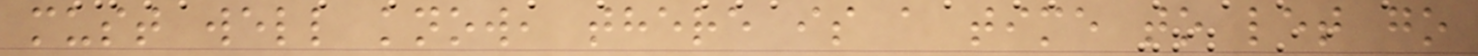must well know, there is a time to let go
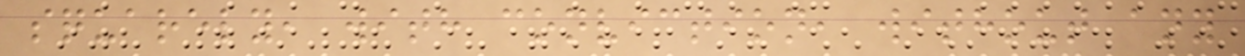squarely, with conviction, without any
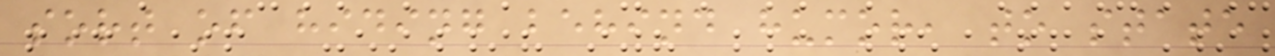sort of hiding behind humor, to state
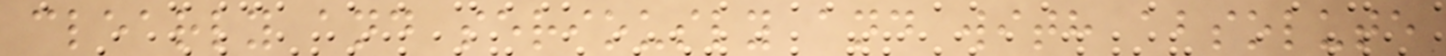clearly and seriously and with absolute
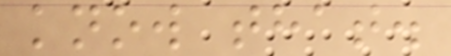know that.
